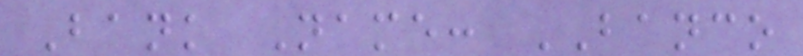Bank Name: BANCO
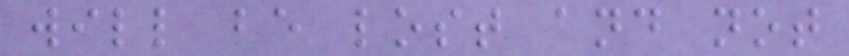will be lost and not
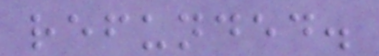refunded.
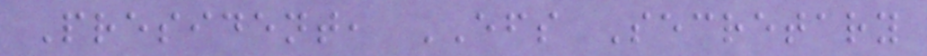President, EFS Secretary
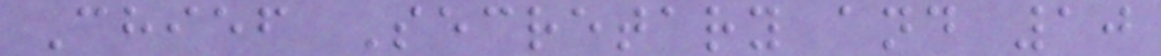Chief Secretary and 10
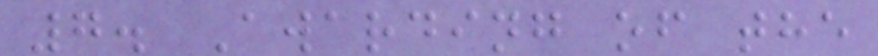7. Awarding of the
